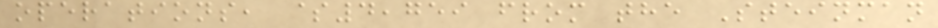operations, $4,759 from the Steinman
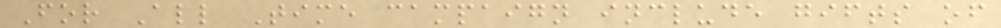For All Time campaign include gifts of
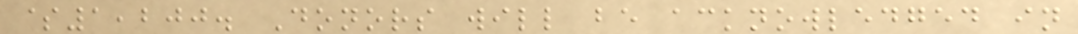$1,200. Donors will be acknowledged in
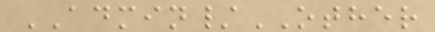ADMIN/OTHER
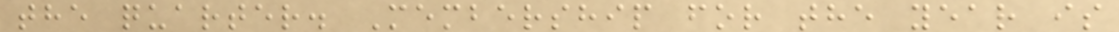the quarter. Membership for the year is
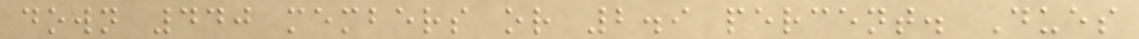down 440 members or 2.9 percent. Dues
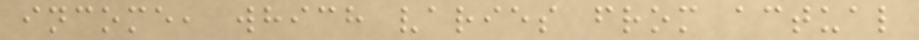income, which varies from actual
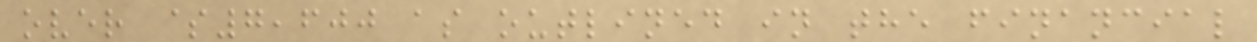over $7,600 as outlined in the financial
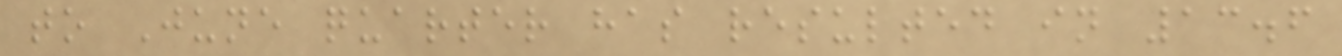to June quarter has resulted in 13.6
